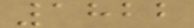1822
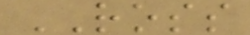ROSS
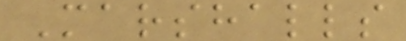Marshalls
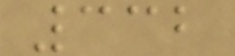332
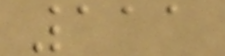111
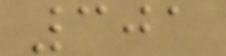301
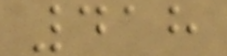418
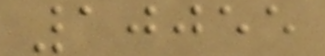10055
